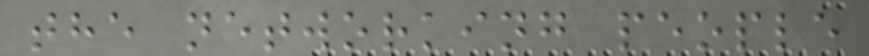the networking people
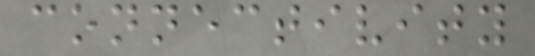connectivity
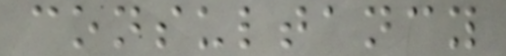consultancy
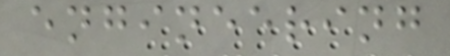engineering
